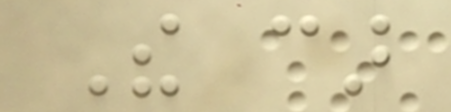The car
